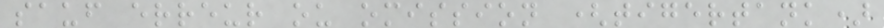sauf erreur ou omission (tigertank)
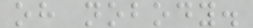oh nobody.
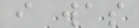i was
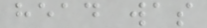head was
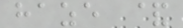haze &
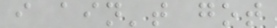i ain't got
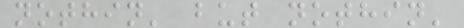nothin' but nothin'
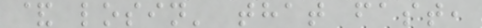& losin' that fast,
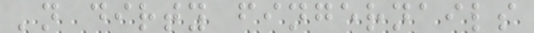'n dirty fingernails
